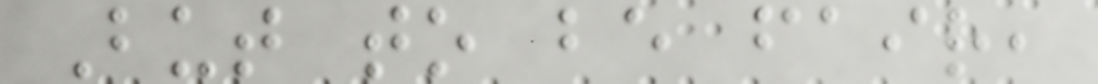But to be fair,
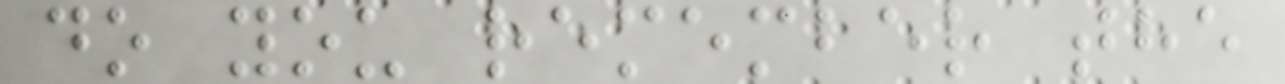do you remember the
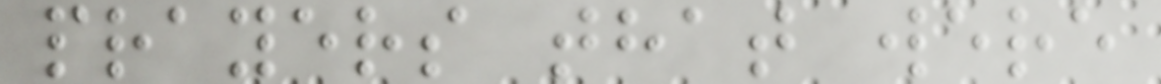prayers that were
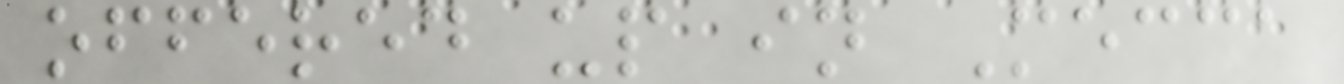offered up in Mecca
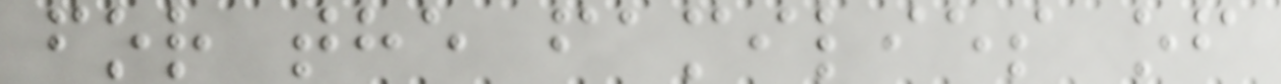for the families of
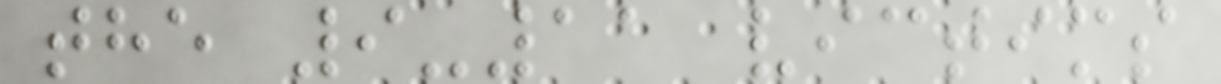the 9-11 victims
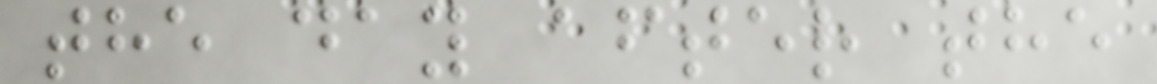the day after the
